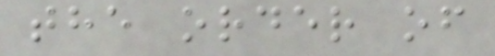the order of
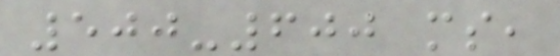500-600 ms,
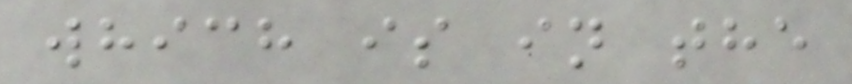which is in the
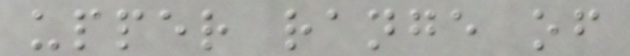upper range of
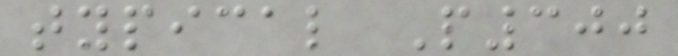typical P300
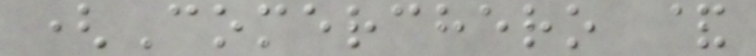(Comerchero &
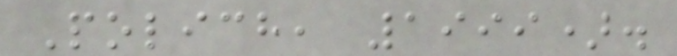Polich, 1999).
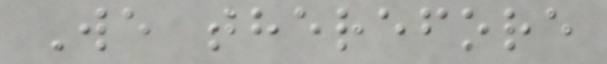We therefore
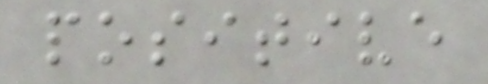positive
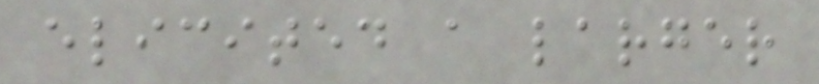elicited a larger
